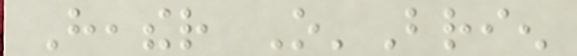Heather O'Brien
